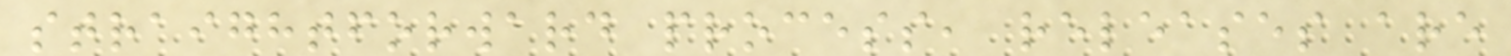straightforward process, releases are
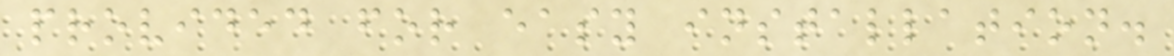provided for easy installation.
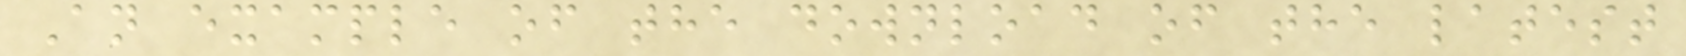An example of the download of the latest
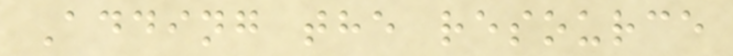Adding the resource
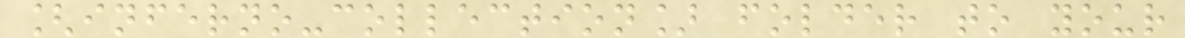[inferno-collection] folder to your
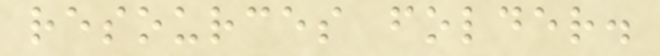resources folder.
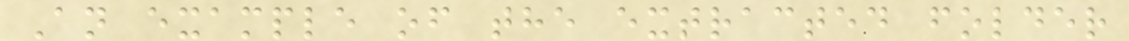An example of the extracted folder
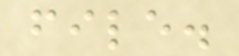file.
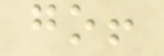go!
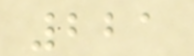221
